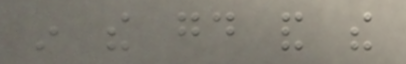in the good and the
